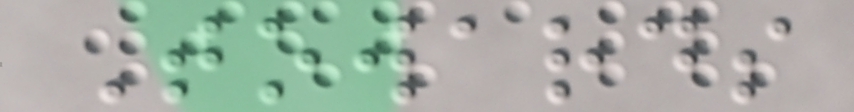Towards
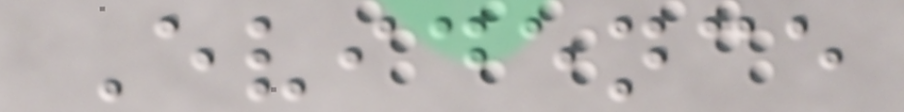Evidence
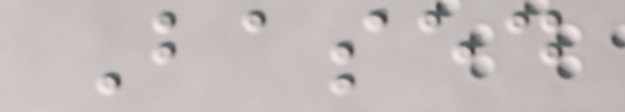Based
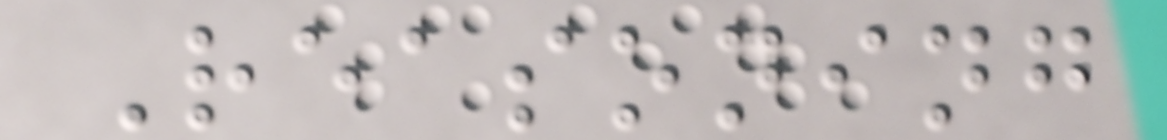Reasoning
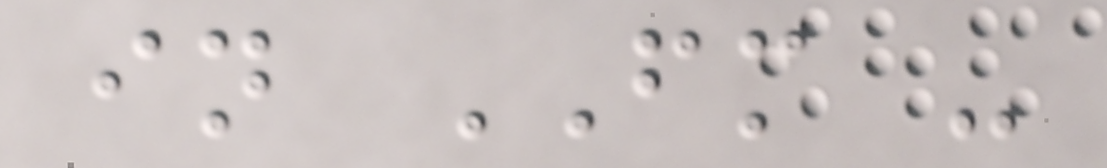in FM -
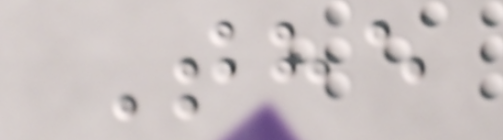The
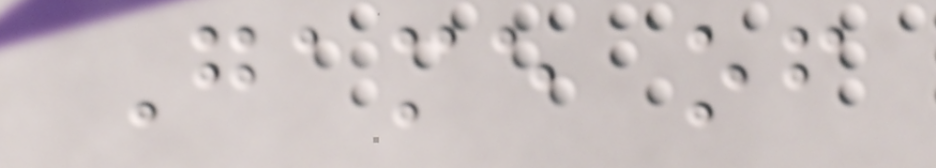Game of
